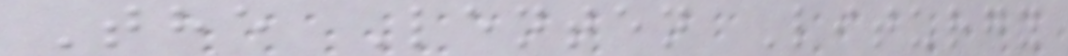The Lenten Liturgy
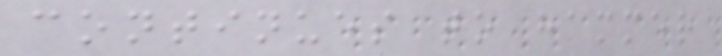continues to hammer
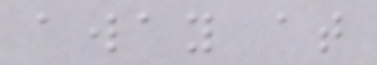away at
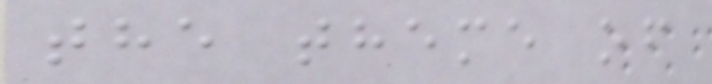the theme of
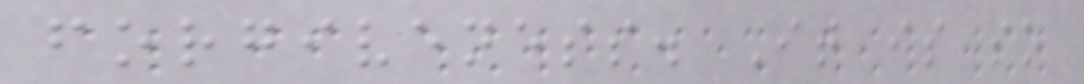forgiveness. It is so
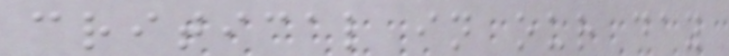critical in our day
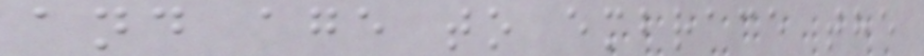and age to embrace the
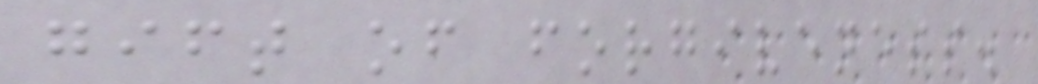gift of forgiveness.
